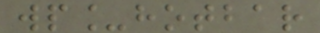wp_hotbar
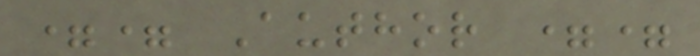== Author ==
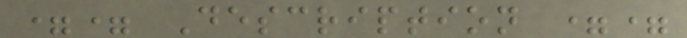== Description ==
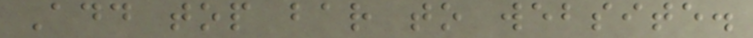Add top bar to website.
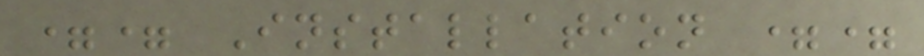== Installation ==
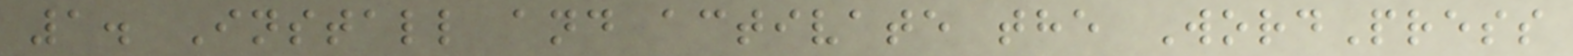1. Install and activate the WordPress
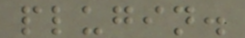plugin.
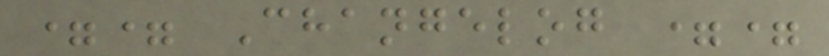== Changelog ==
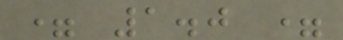= 1.0 =
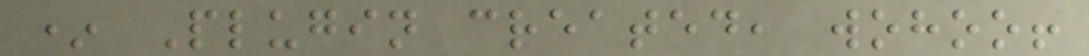* Plugin created, wohoo!
